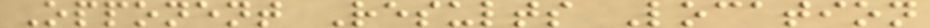Opponent Results Location
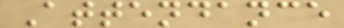Attendance
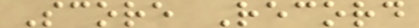Score Record
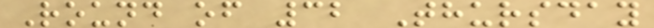Round of 32 Thursday
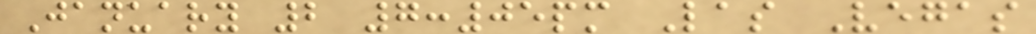January 2 7:05pm Las Vegas
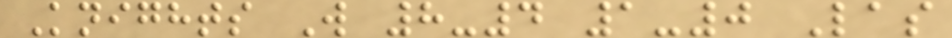Knights W 8-4 1-0 Las
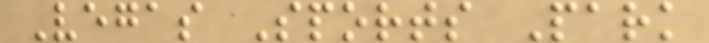Vegas Sports Park
